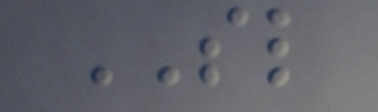SL
